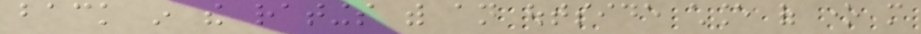back in the ratings with an outside chance of one more
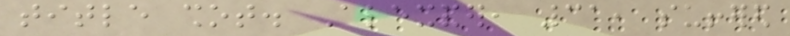title shot. Alexander, 31, suffered
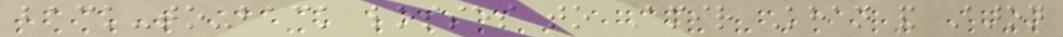back-to-back losses to Amir Khan and Aaron
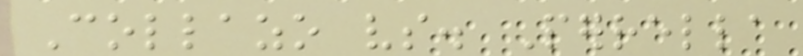Collazo vs. Perrella
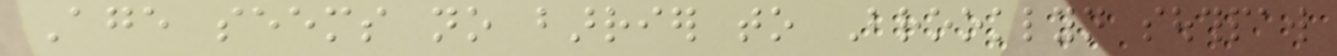Age seems no barrier to Brooklyn southpaw
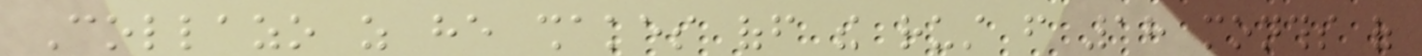Collazo as he shakes off the rust from 18 months of
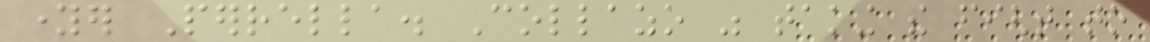younger Perrella. Collazo was taking the fight to
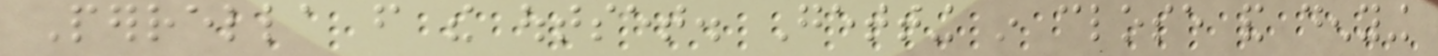Perrella from the outset. Getting in close and denying
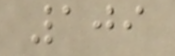109
